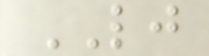LJ
